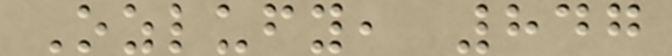Ozlufy, 847
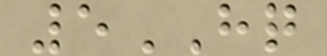5HQ
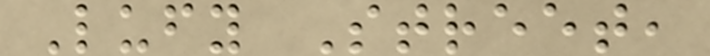Lufy Street,
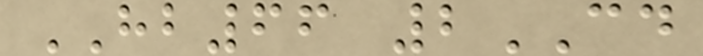HB66 2CD
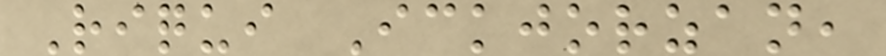Riqui Ickjorzan,
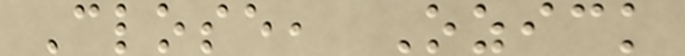Close, Ozick
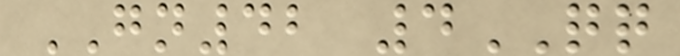GN42 4QQ
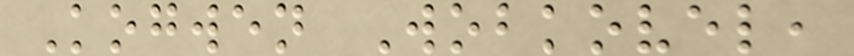Kogwen Wobkovel,
